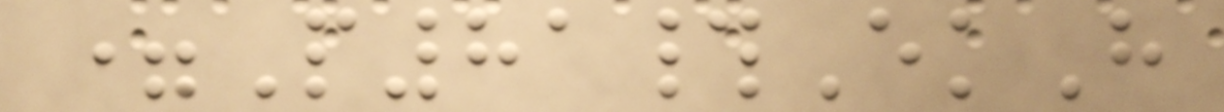=P81#EkH
